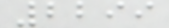2299
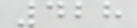428
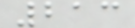213
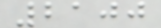2100
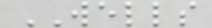WELLS
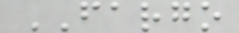FARGO
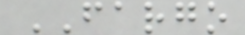FARGO
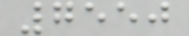7550
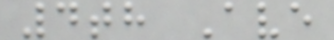4th Ave
